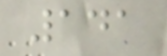141
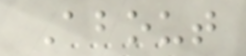About
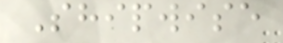Shipwise
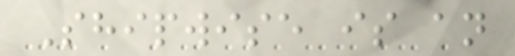Shipwise is an
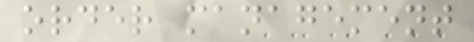order management
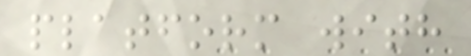platform with
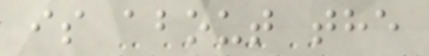is about the
